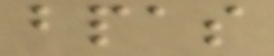bpas
